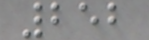252
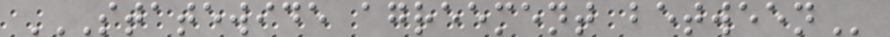STATEWIDE AGREEMENT BETWEEN
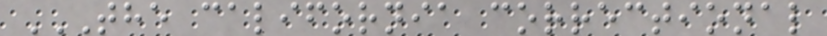THE CALIFORNIA CORRECTIONAL
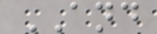AND
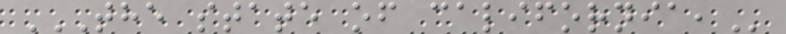THE STATE OF CALIFORNIA,
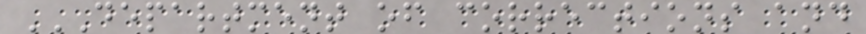DEPARTMENT OF CORRECTIONS AND
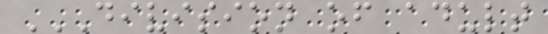DIVISION OF ADULT
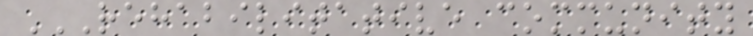REHABILITATIVE COMMUNITY
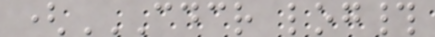(CDCR LOG#
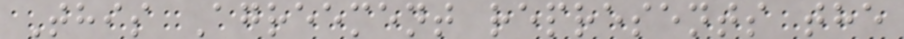This Agreement represents the
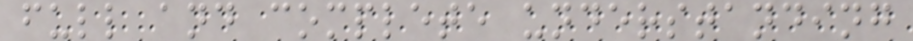full and complete understanding
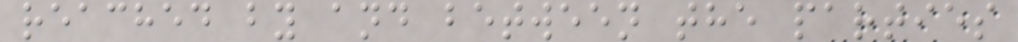reached by and between the parties
